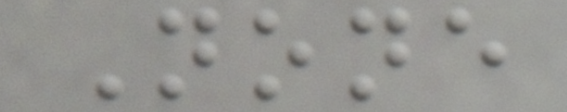None
